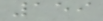159
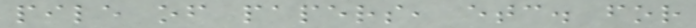pile of papers, etc. for
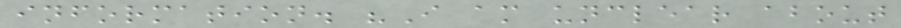information. "I am unclear about
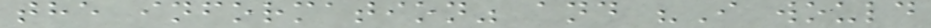the information" and "I would
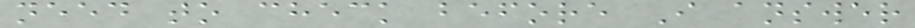need to check before I answer
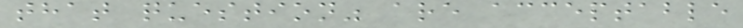that question" are acceptable
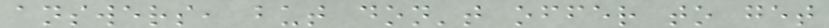answers, but don't offer to get
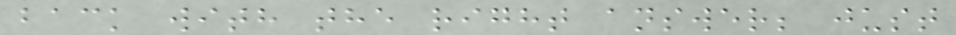back with the right answer; just
